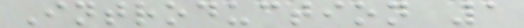Introduction 1
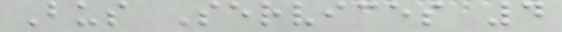Bus Services 4
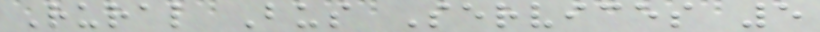Rural Bus Services 5
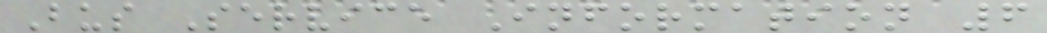Bus Service Information 6
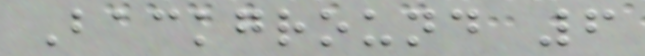Background 6
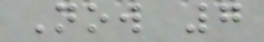Now 7
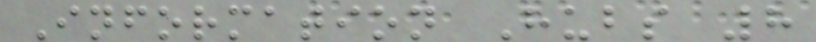Information Hubs 8
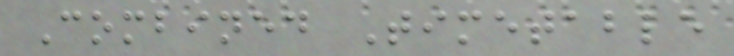Combined Timetable
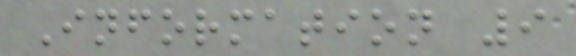Information 9
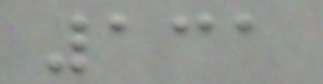131
